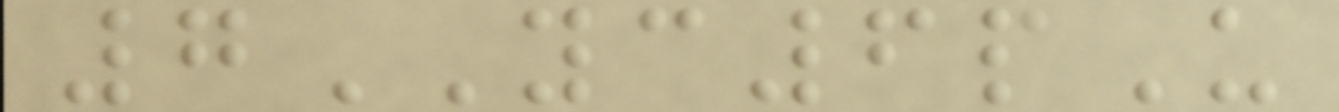7YC6pU
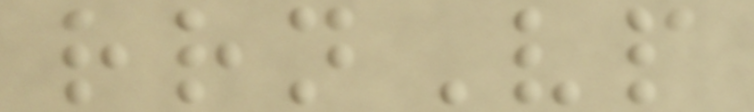rrnVp
